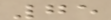75
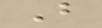B
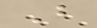B
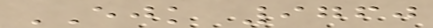EJK 9760
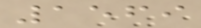1569
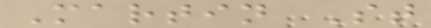Martin St
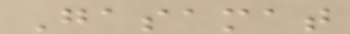Gasamat
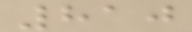810
